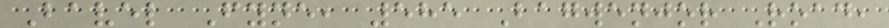Bavel Fyne, 585 Bagwenjor Road,
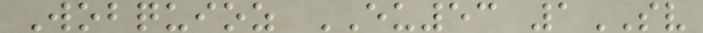Wobquioz EU53 1SV
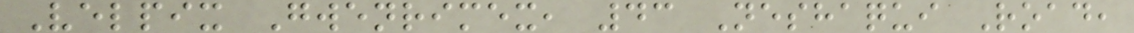Velpix Gwenrimex, 43 Neshaqui Road,
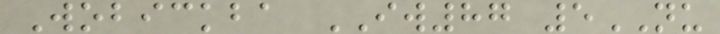Wobickba IW87 5NU
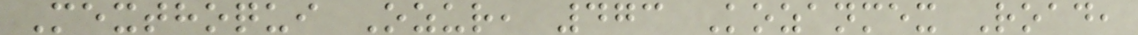Mexthoqui Ozur, 473 Kozanmex Road,
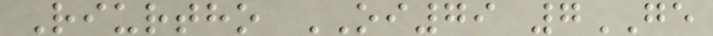Riurtho OI79 7GE
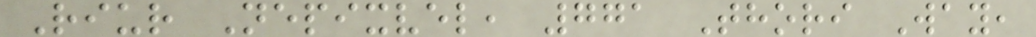Riur Nepixvel, 771 Thori Way,
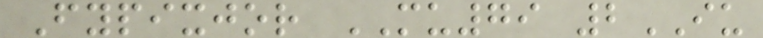Fypixjor MU79 2IU
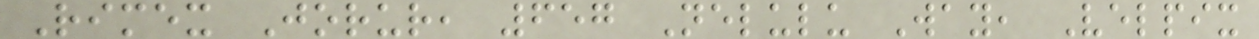Rimex Jorur, 657 Nelulu Way, Velpix
